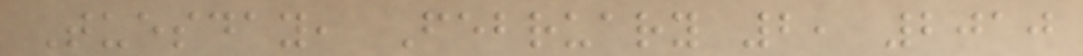Tuesday, February 2, 2010
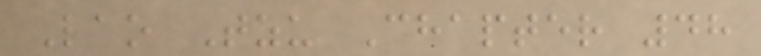Lao Tzu Chapter 48
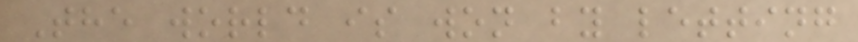The world is won by letting
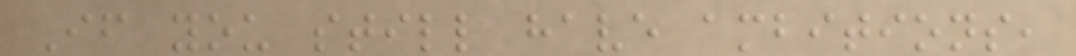If you still have ambitions,
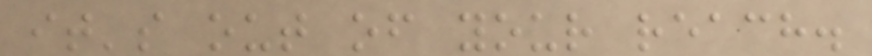it's out of your reach.
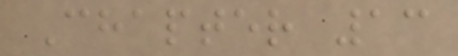Chapter 13
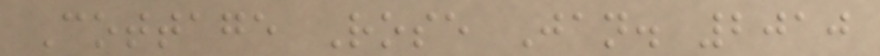Cottage Rose Jan. 2010
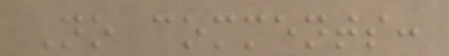No comments:
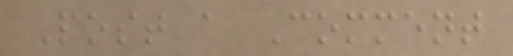Post a Comment
